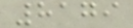8179
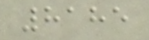8185
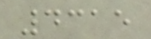4315
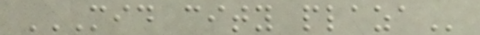MID CITY PLAZA
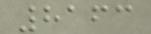8163
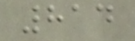814
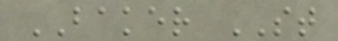BAKER ST
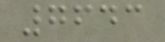7643
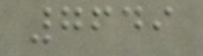7649
